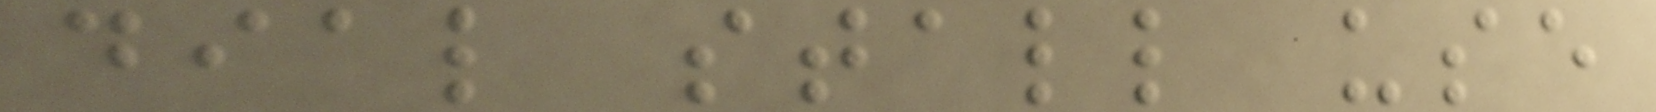dial stall use
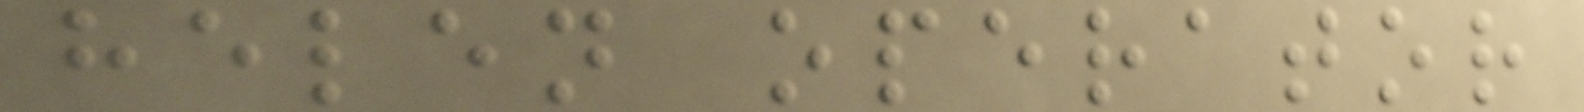helen operator
